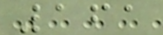161
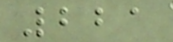221
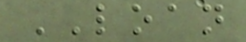LOAN
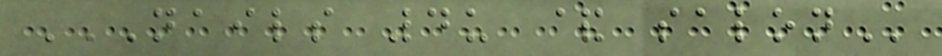NAILS 4U & SALON
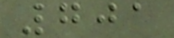701
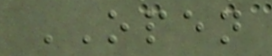OPEN
